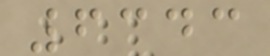6343
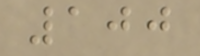100
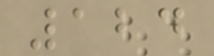124
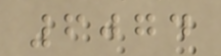6074
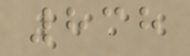838
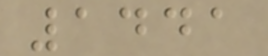1441
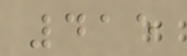415
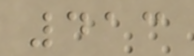413
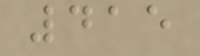415
